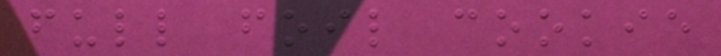full foil cookie
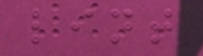lint
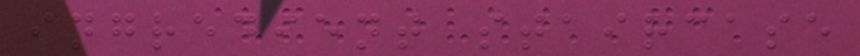ingredient staircase
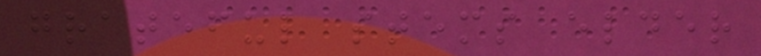grateful stems elder
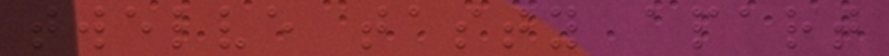twelve tasty apart
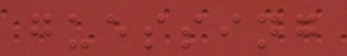guessing
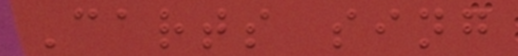Carts sing
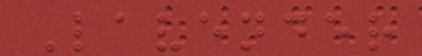Lavender
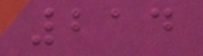214
